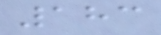183
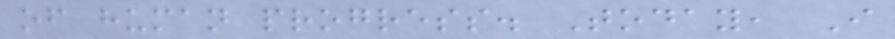of human progress. Today, I
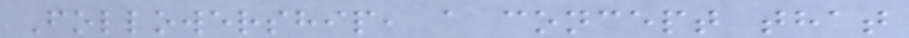Followership, a concept that
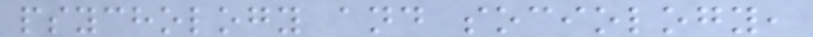psychology and sociology,
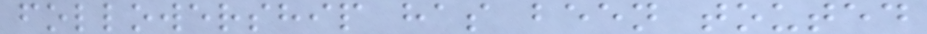followership has been touted
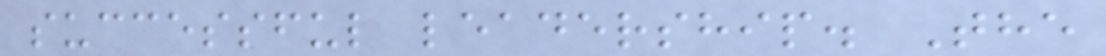successful leadership. The
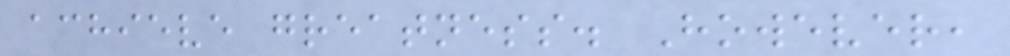achieve greatness. However,
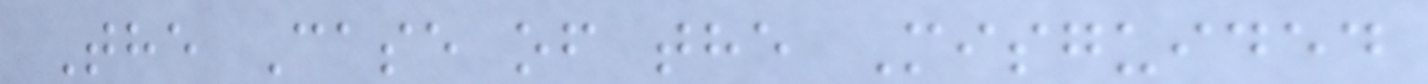The Case of the Misguided
